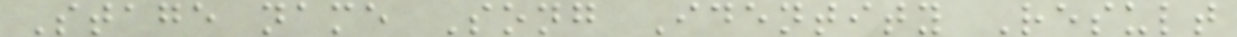Stage name Song Identity Result
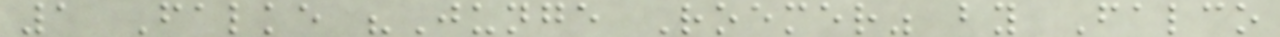1 Falke "Junge Roemer" by Falco
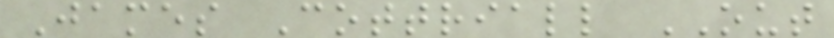James Cottriall OUT
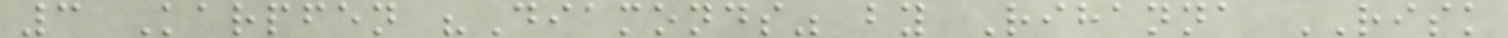3 Karpfen "Diamonds" by Rihanna RISK
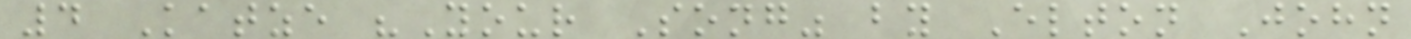4 Katze "Your Song" by Elton John
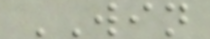WIN
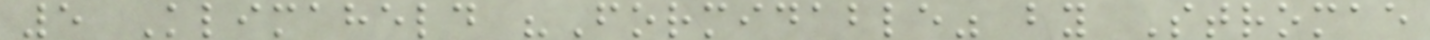5 Klimaheld "Formidable" by Stromae
